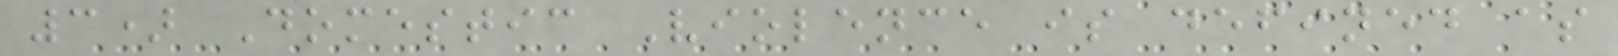3) Domestic Violence is defined as
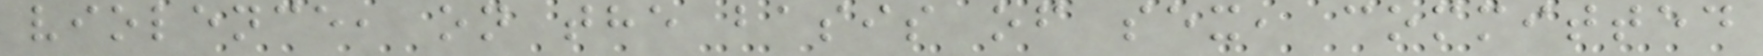violence, on the basis of sex, committed
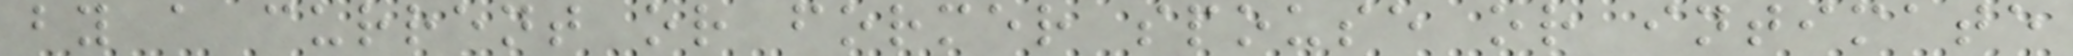by a current or former spouse or intimate
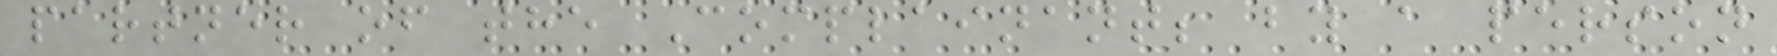partner of the Complainant; by a person
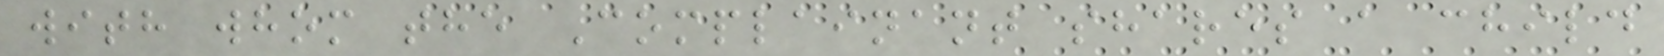with whom the Complainant shares a child
